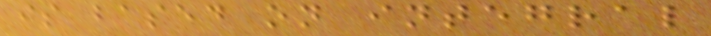is based on integral
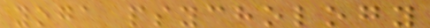yoga psychology
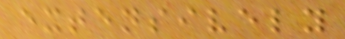extensively
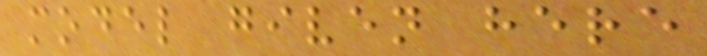model given here
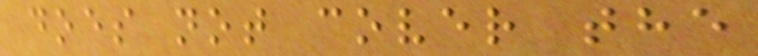does not cover the
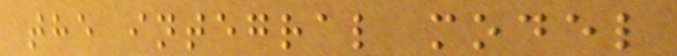the integral model
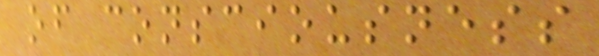of consciousness
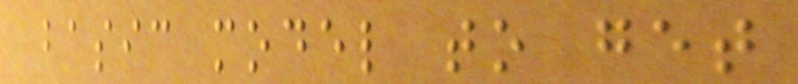basic model to get
